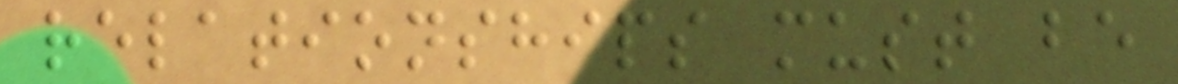relationships must be
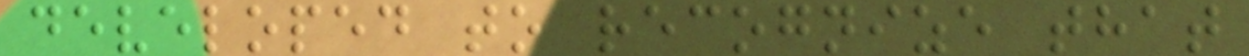developed to recognize that
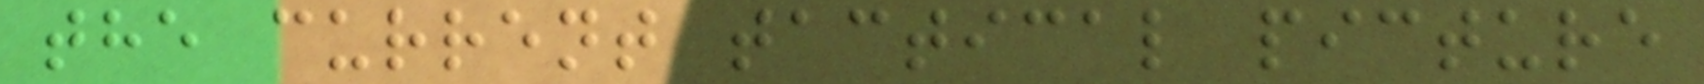the current tactical picture
